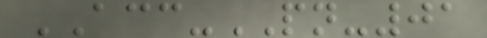ACC-PN-01
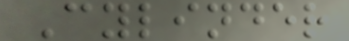Cylinder
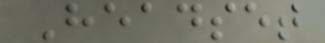Headset
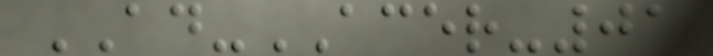AD-ACER-01
